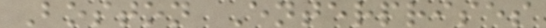Boston Enterprises
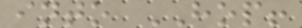into HOP!
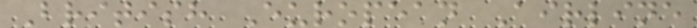British European Airline
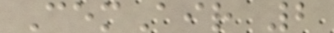CemAir 2
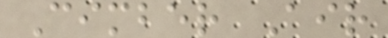Cimber Air
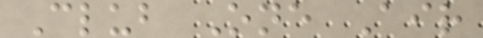Club One Air
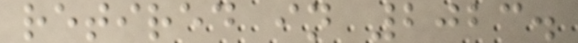retired in 2023.
